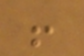!
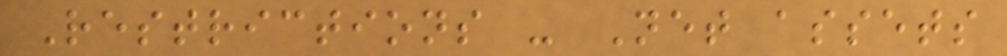Restrictions - Net assets
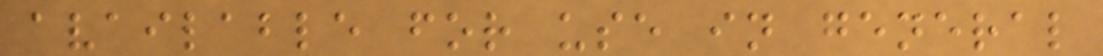available for use in general
